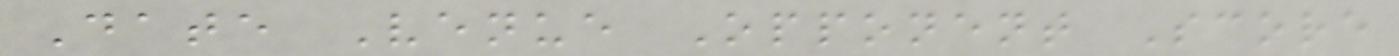Date Venue Opponent Score
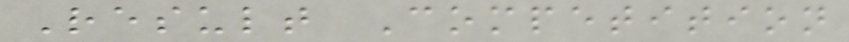Result Competition
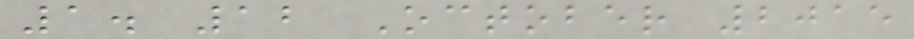1. 12 October 2015
